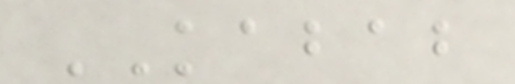KABAB
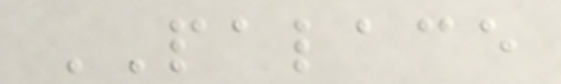PALACE
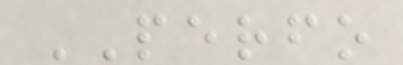PERFO
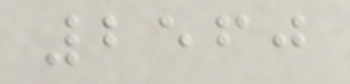2560
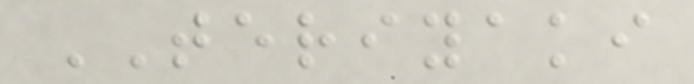TERIYAKI
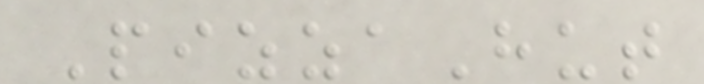PizzaHut
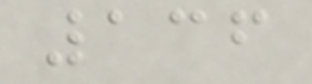136
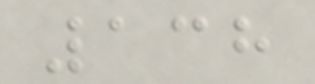138
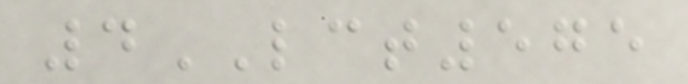4LCT575
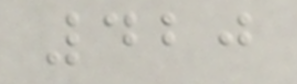420
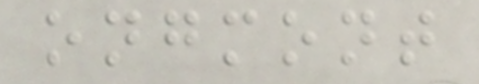ongmont
